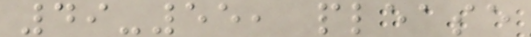49-55, please
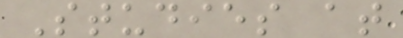Studies at
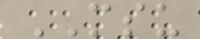MSU
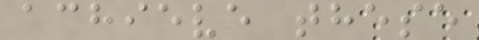achieve these
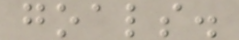goals.
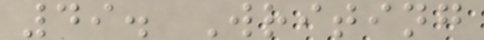49. Writing
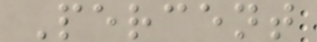Percent
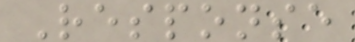Response
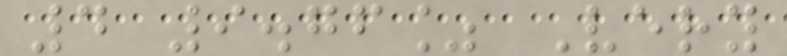4 9.76% Very
